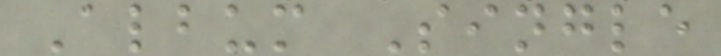Album Single
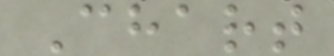Chart
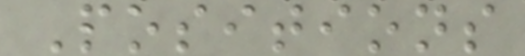Positions
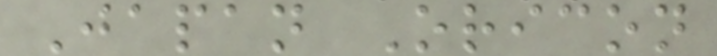Japan Oricon
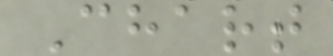Chart
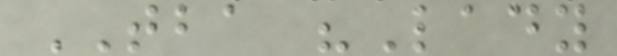TBA "Lady
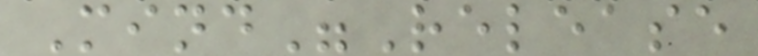Mind"Release
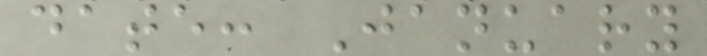date: January
